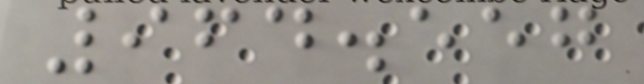964.557
